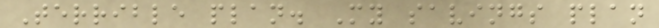Terrible plan. My savings plan
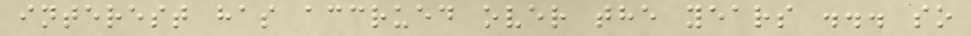interest has accrued over the years ... so
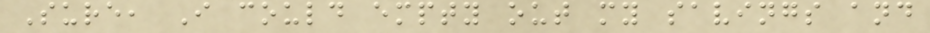Sure, I could empty out my savings and
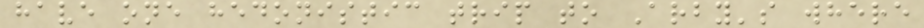have one hedonistic trip to Arby's where
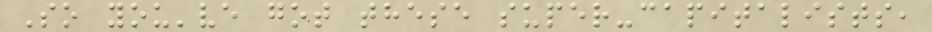So you've got these super-capitalists,
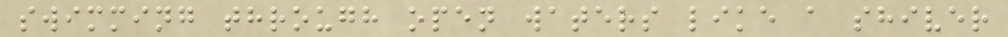swimming through open waters like a shiver
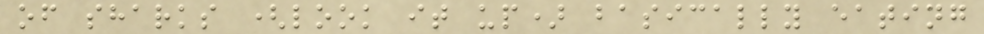of sharks (look it up) basically eating
